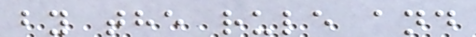by the rule and
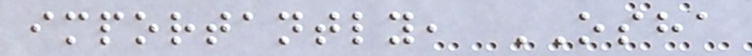importantly, OSHA
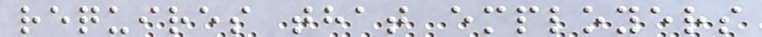requires that employers
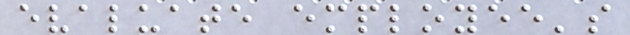evaluate employee's
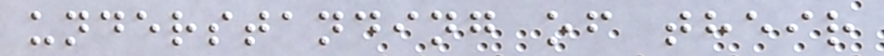understanding of their
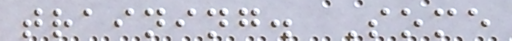training. Some
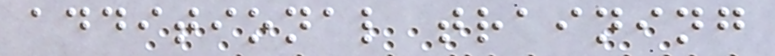additional training
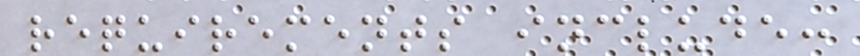requirements include:
